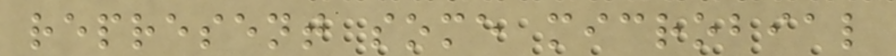represent some microbial
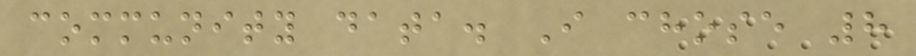community data. I chose 8
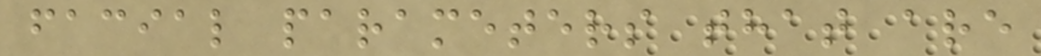facial parameters that are
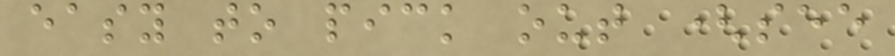easy to pick out (see
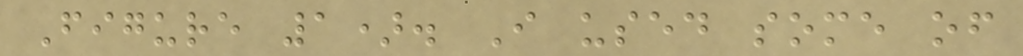Figure 1). I used some of
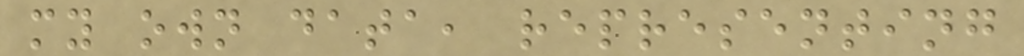my own data, representing
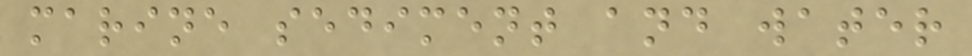marine sediment and water
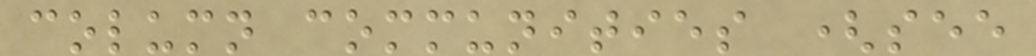column communities (see
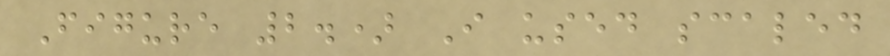Figure 2.) I used scaled
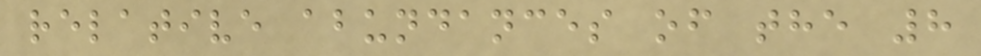relative abundances of the 8
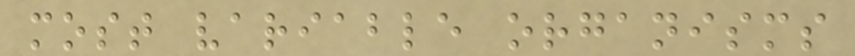most variable organisms
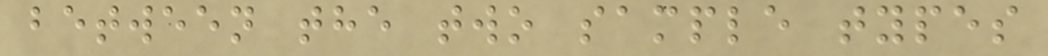between the two sample types
